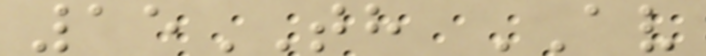15TH AV
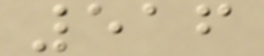516
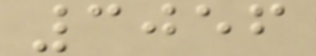3056
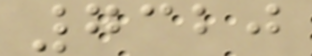7320
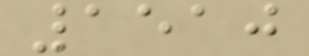1510
